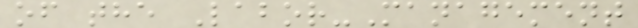of the Labor-Management
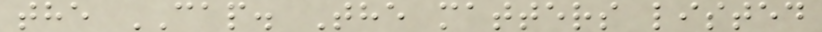the CAP. The matters listed
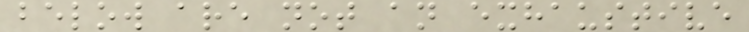below are not an exhaustive
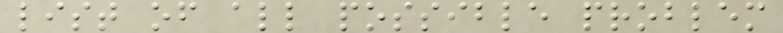list of all possible problem
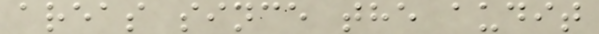areas since the audit
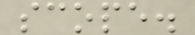scope.
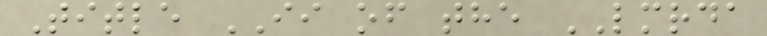Title II of the LMRDA
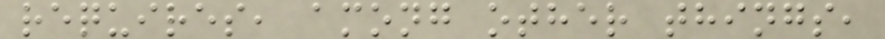requires, among other things,
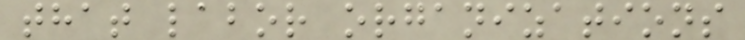that labor organizations
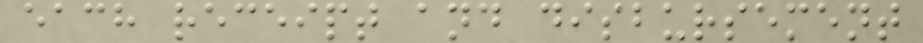each receipt and disbursement
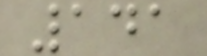141
